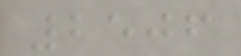2506
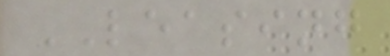LEASING
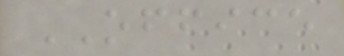OFFICE
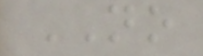NO
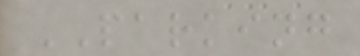PARKING
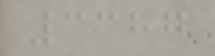3387
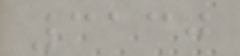3130
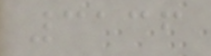3136
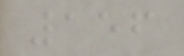156
